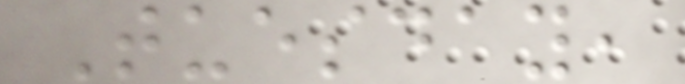Tuesday,
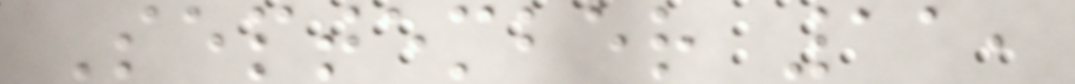September 11,
